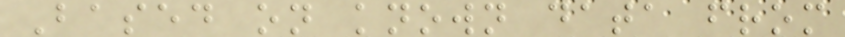Based on known data from
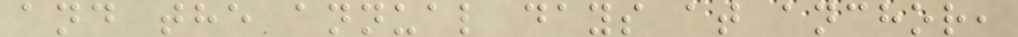and the annual days at anchor,
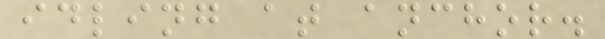idling at anchor.
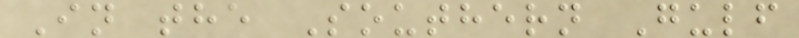In the Southern Gulf
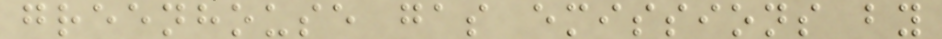greenhouse gas emissions by
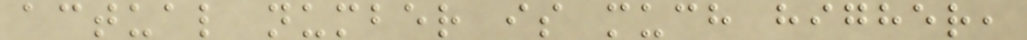actual number is much higher,
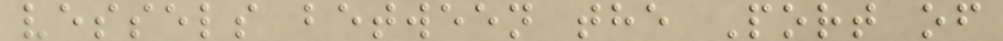vessels between the Port of
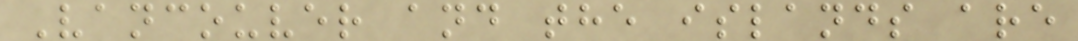Vancouver and the islands are
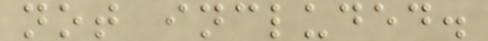not included.
